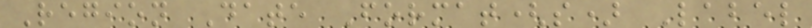Region Date Format(s) Label
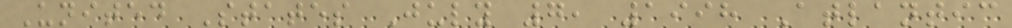United States July 7, 1998 Atlantic
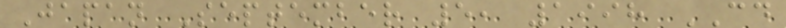Japan September 5, 1998 CD
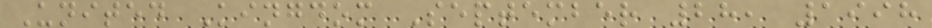United Kingdom September 28, 1998
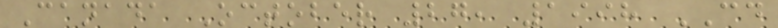Canada October 27, 1998 CD
